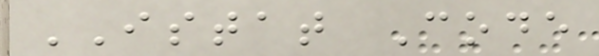ISTAT Code
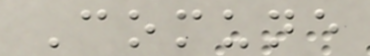Comune
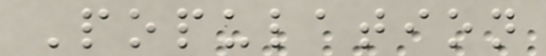Population
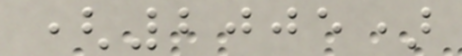(2005)
